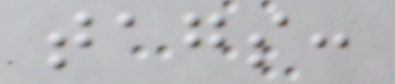tags:
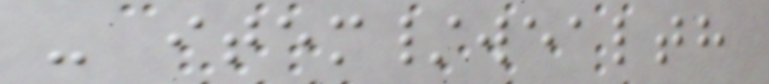- item/wealth
